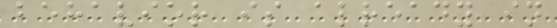behavior is already in
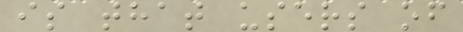is that users of
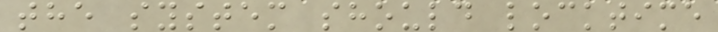the system should locktime
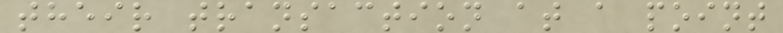their transaction at a point
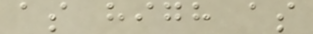as high as
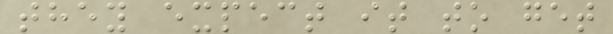they expect it to get
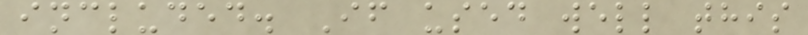included. If used well this
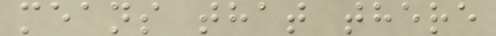means that there
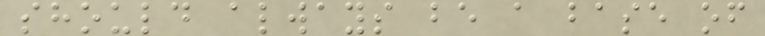should always be a base of
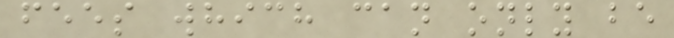fees which can only be
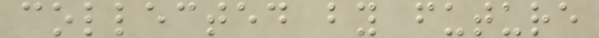collected by future
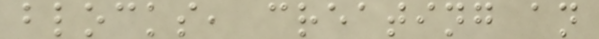blocks, creating an
